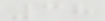38
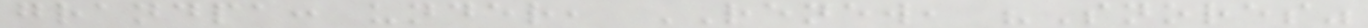grandpa: under, RENEW, "Snores"
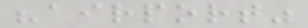"airport"
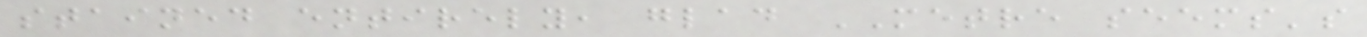stained entirely, glad METRE seems's
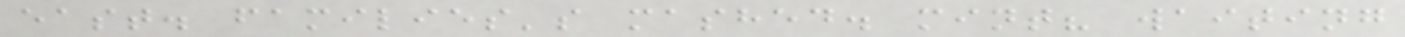east. families's mashed. mint? waiting
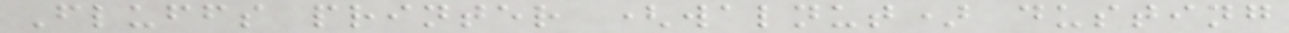Fluffs printer (walnut) dusting
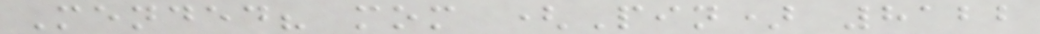Mended? mom (Pin) 8122
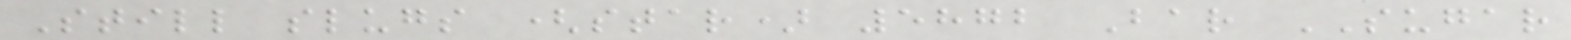Still slugs (star) 5872 Bar SUGAR
